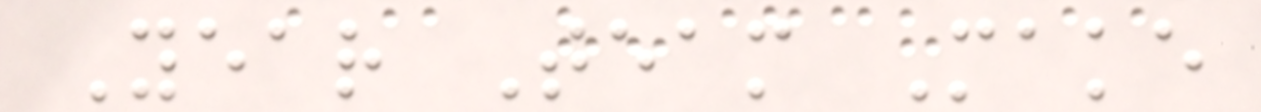Year Team Make
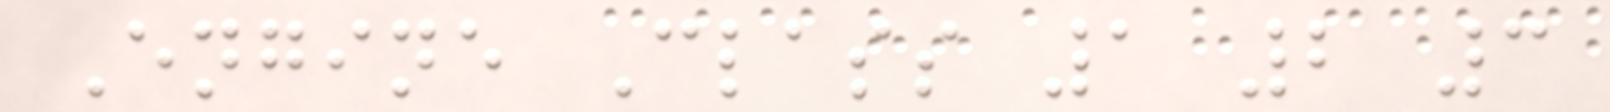Engine Class 1 2 3
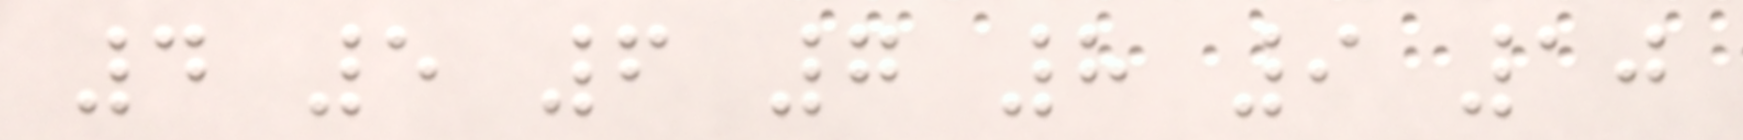4 5 6 7 8 9 10
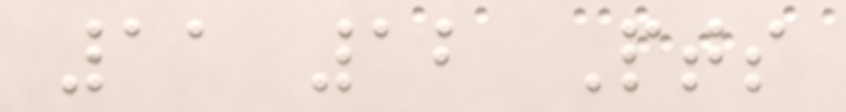11 12 Pts
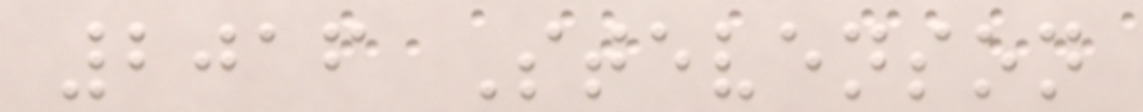2016 Stevenson
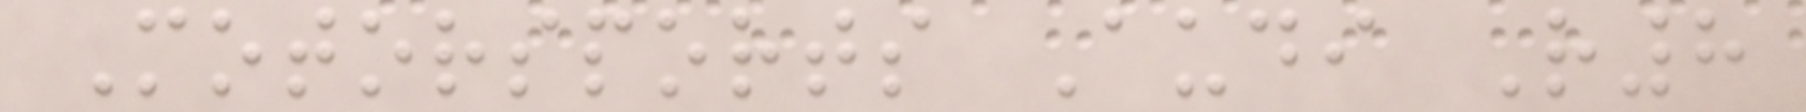Motorsports Audi R8
